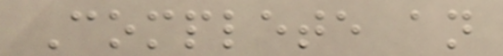Complete an
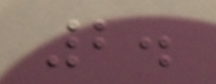2.
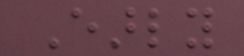Early
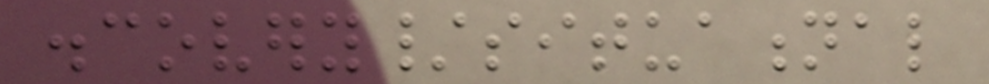discovery/situational
